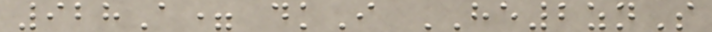928A= dkI HE2znS
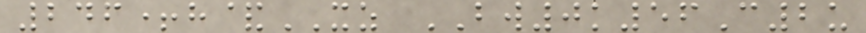246+h&XZ BW0k56C2u
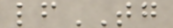lfTG
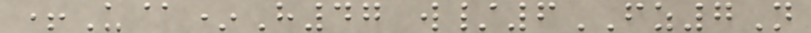+U@*H47 w/6FZ7N
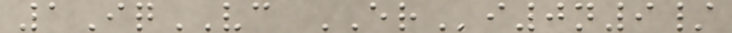1IqVC ERi0n9/
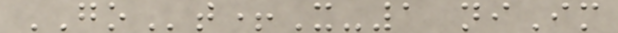GOt+X-1 niIm
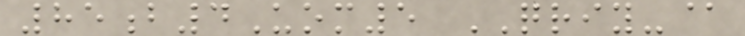85b4Uom5 QRIY-@
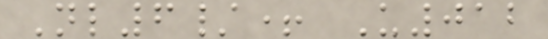Nl6/+ U012
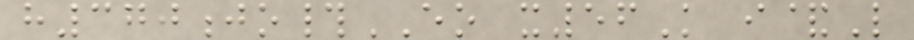h370jo#EO x56K i&L
